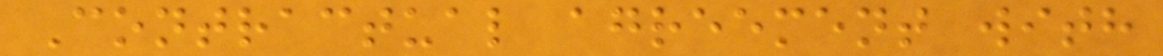Contractual agreement with
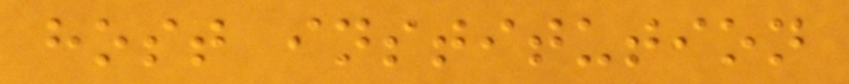host institution
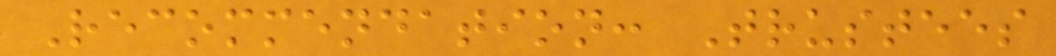Recommendation: Trustees
